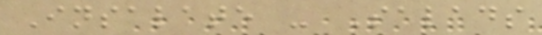Insalate - Salads
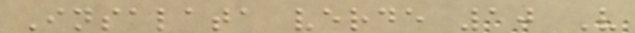Insalata verde 10 V
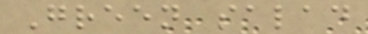Green salad
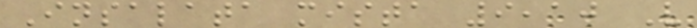Insalata mista 9,10 V
